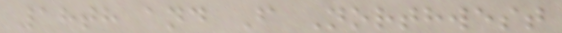18th and F Northwest
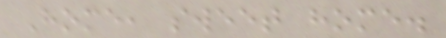Home, sweet home.
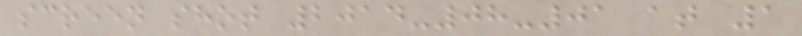screen shot 2014-08-01 at 1
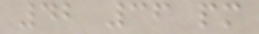42 36 pm
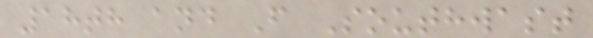18th and F Southwast
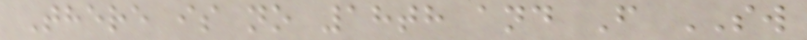There is no 18th and F SW
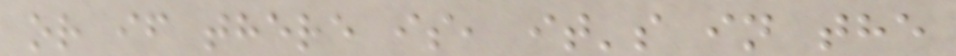or if there is, it's in the
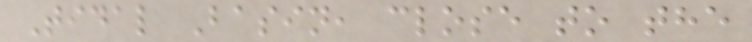Tidal Basin, close to the
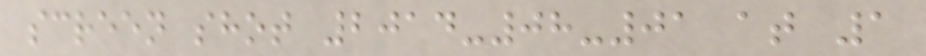screen shot 2014-08-01 at 1
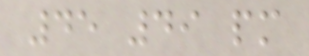45 49 pm
